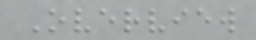Overview
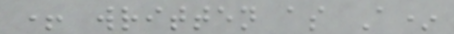+ written as A*
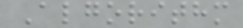Algorithm
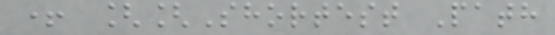+ [[Shortest Path
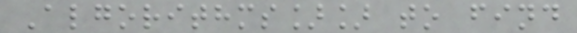Algorithms]] to find
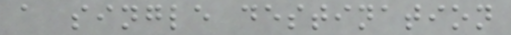a single destination
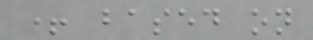+ based on
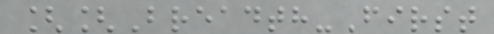[[Breadth-First
